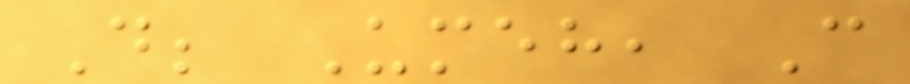D; Umeh, C
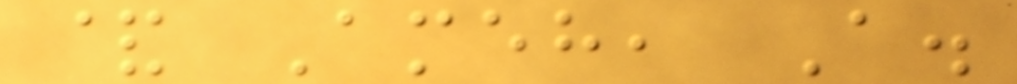& Ameh, A.
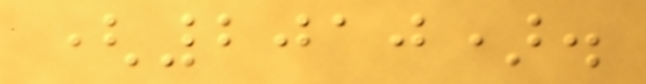(2010).
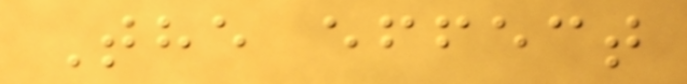The effect
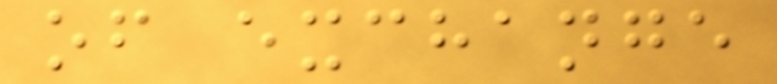of exchange
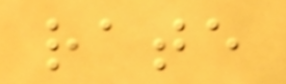rate
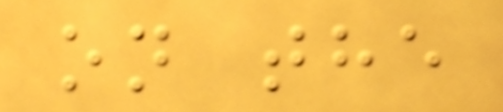on the
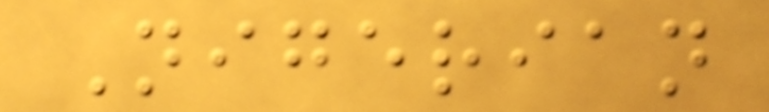Nigerian
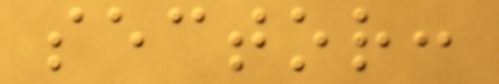sector:
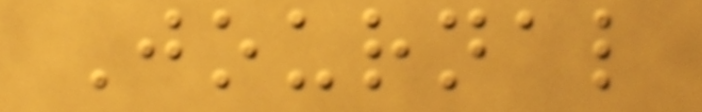Journal
